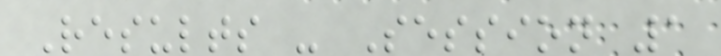Results - Session 1
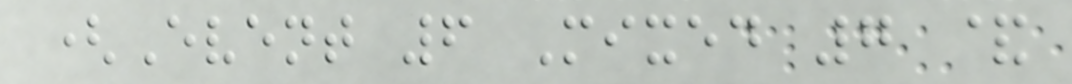(Event 6 Mixed 7 &
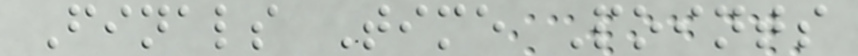Finals Time Points
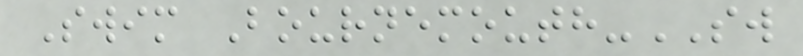Swim Bournemouth-SW
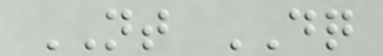NT DQ
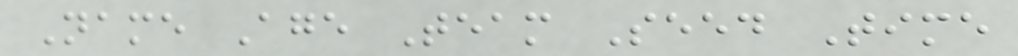Name Age Team Seed Time
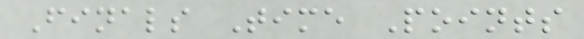Finals Time Points
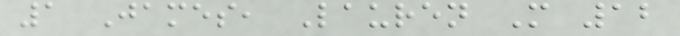1 James, Lauren M 12
